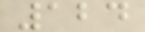124
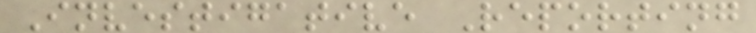Investigative Reporting
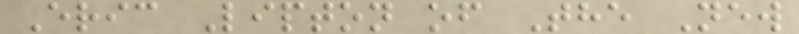Eric Lipton of The New
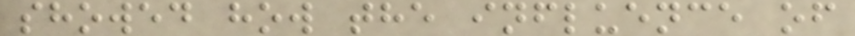showed how the influence of
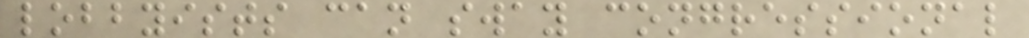lobbyists can sway congressional
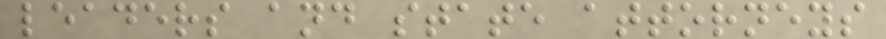leaders and state attorneys
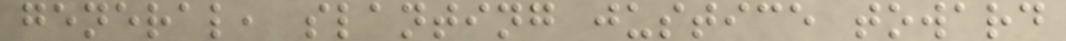general, slanting justice toward
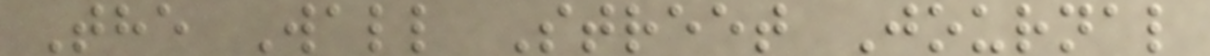The Wall Street Journal
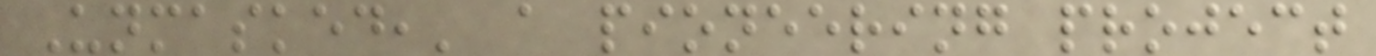Unmasked,' a pioneering project
